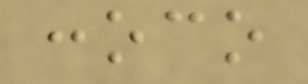conoco
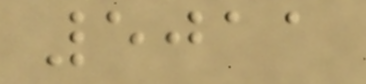5011
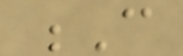C
